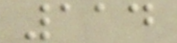114
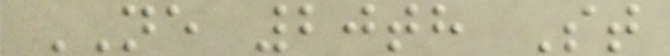NE 20th St
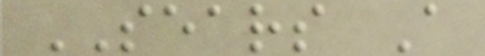SEARS A
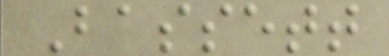Bassett
